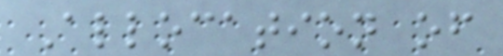Allocation of
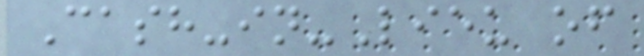Cash-in-Lieu of
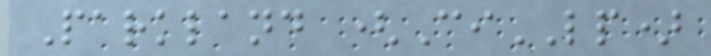Parkland (CiLP)
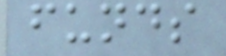funds
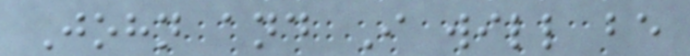John and I will be
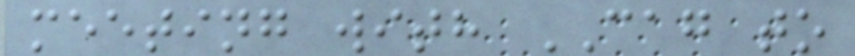meeting with CAG to
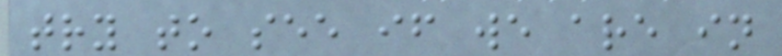try to see if we are in
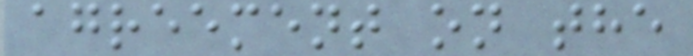agreement on the
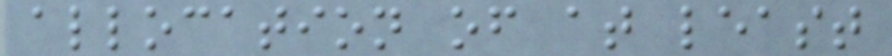allocation of at least
